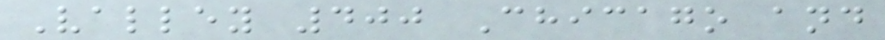Valley 400 Chicago and
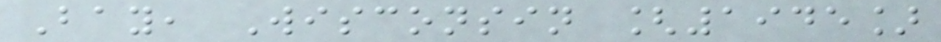Bay, Wisconsin [1945]
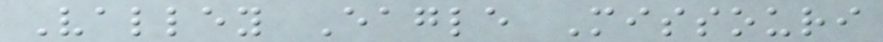Valley Eagle Missouri
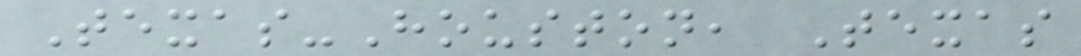Texas-Houston, Texas
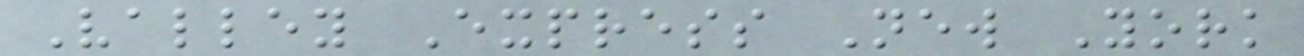Valley Express New York
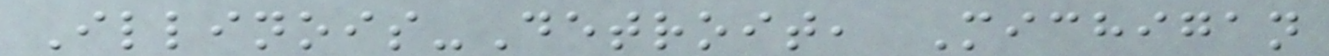Illinois-Detroit, Michigan
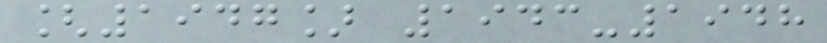[1947] 1943-1948
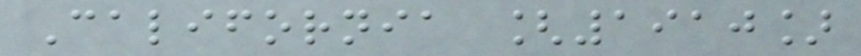California [1910]
